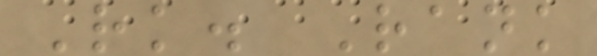Rk. Rank
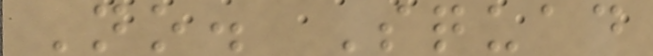No. Squad
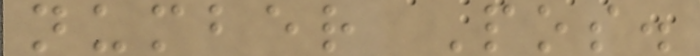number Pos.
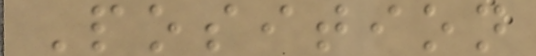Position
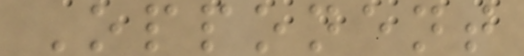Opponent
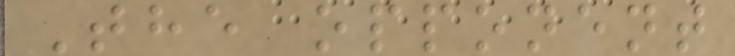The opponent
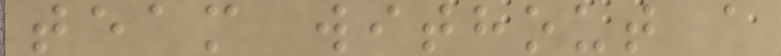team without a
